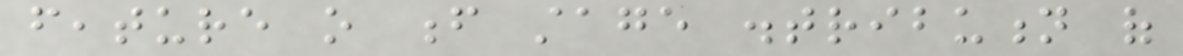feature o f stage distribution of
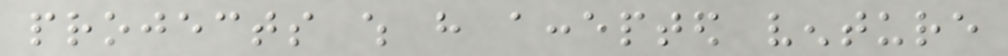projects which have accepted venture
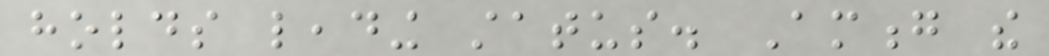holds leading status. Among the
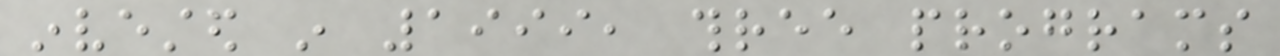invested in 1999, three programs
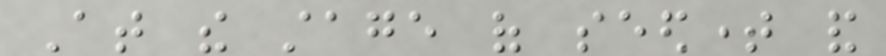At the stage of seedtime and
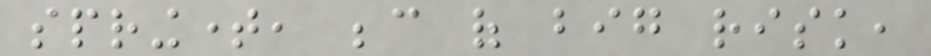springtime, because of big risk,
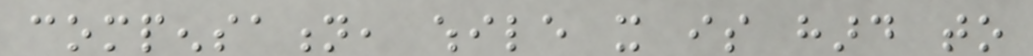compensation, while it is hard to
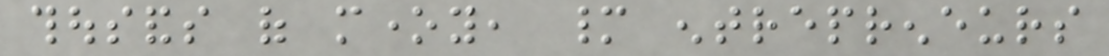thousands of money, many entrepreneurs
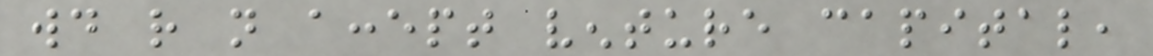would rather not accept venture capital,
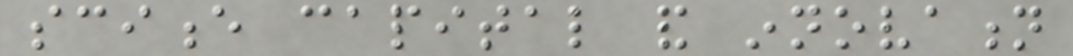science capital and innovation
